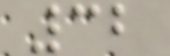32
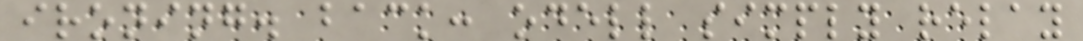ironing. back: odell simply relay
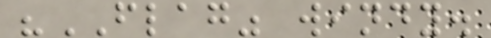"FLAG" windy.
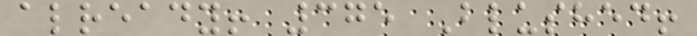already! 375 Blushed!
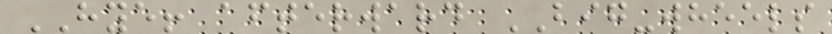HYE! afterward BIG-wheels
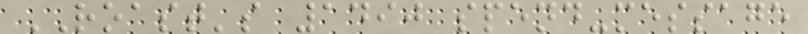ROAST's 1490 spend-message
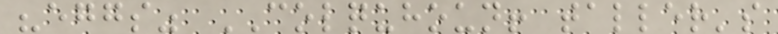"eggs" COLQUHOUN! taller's
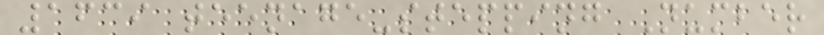1639 teenage-stepping Number
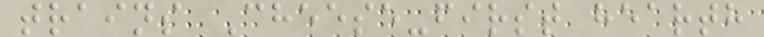trains Cheese-first hearth
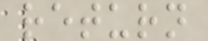return
